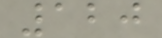120
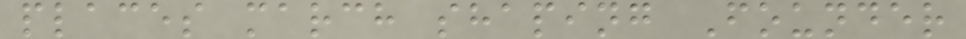places march shaping Founder
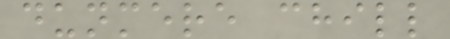dunmere chill
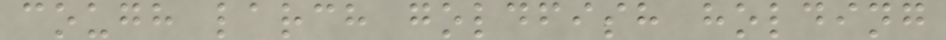cough larch goldfish holding
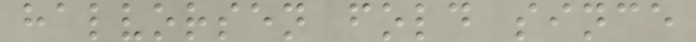halvorsen fold since
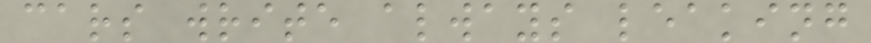cars write always leaking
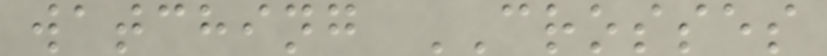watching CROSSES
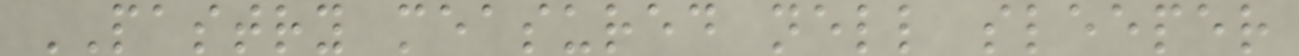PASTRY measured nell sleeper
